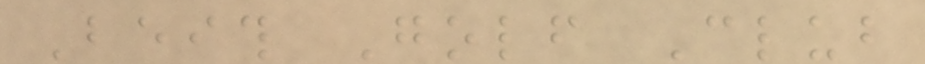Beith Golf Club
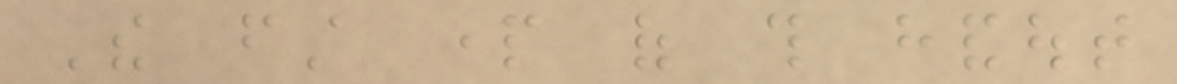The first part of this handout
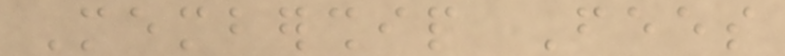Membership Fees
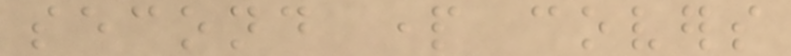second part covers
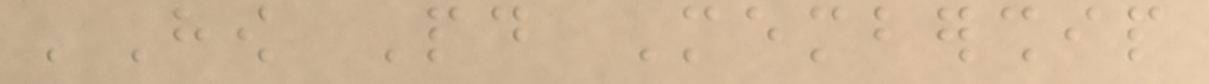'How Paid Membership
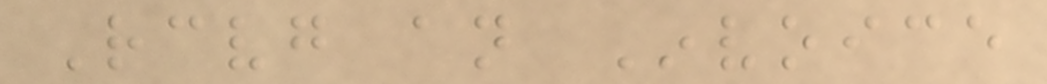Receiving an Invoice
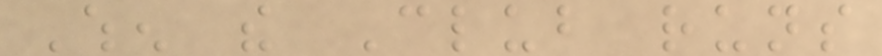When the Club runs
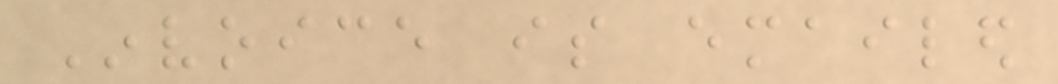Invoice is emailed
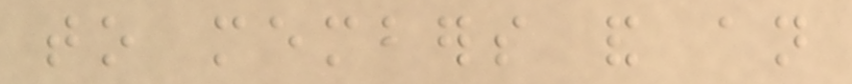to members and an
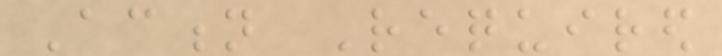Action Required
